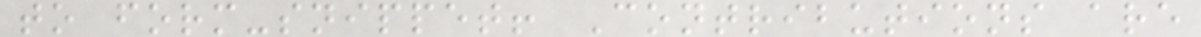to form-snippet! Contributions are
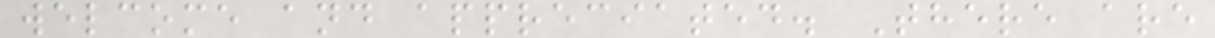welcome and appreciated. There are
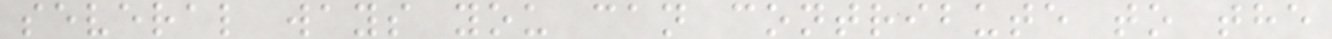several ways you can contribute to the
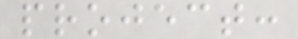project:
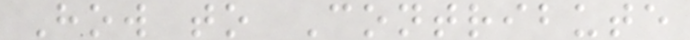How to Contribute
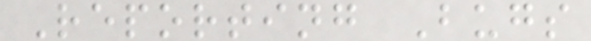Reporting Bugs
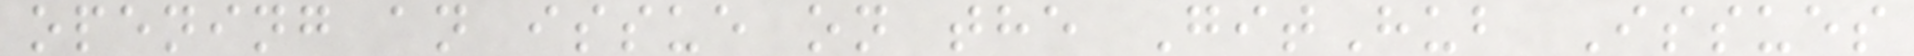opening an issue on the GitHub Issues
